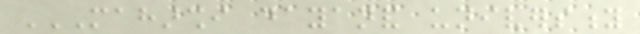MAHARSHI DAYANAND UNIVERSITY
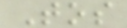Tos
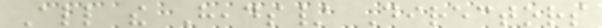All the Heads/ Directors
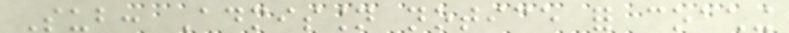Sub: Admission notice for coaching
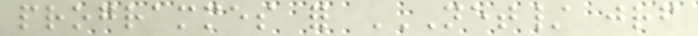programmes for NET/ JRF
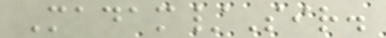Madam/Sir.
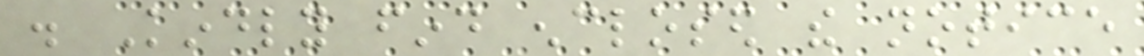. Kindly find enclosed the notice
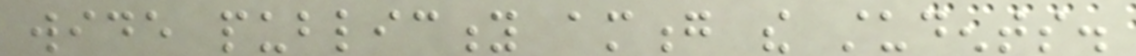wide publicity among the students.
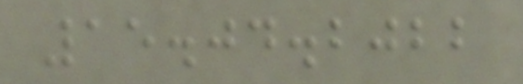15.04.2022
